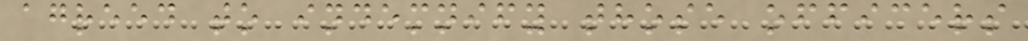agreed to indemnify those officers
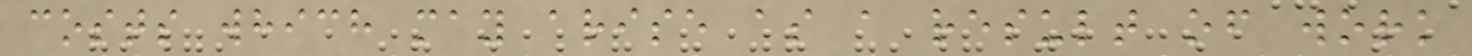costs which may arise as a result of work
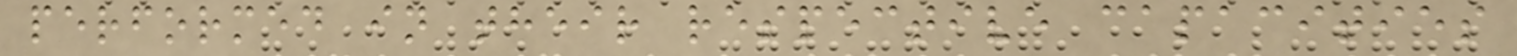performed in their respective capacities
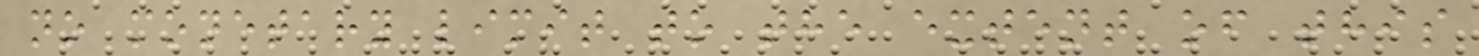no monetary limit to the extent of this
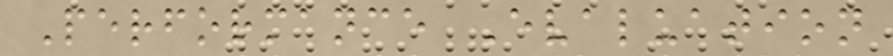Performance Evaluation
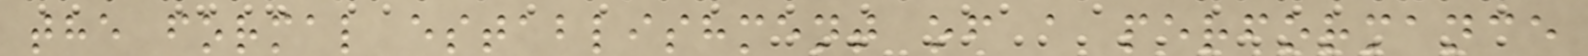the formal establishment of a performance
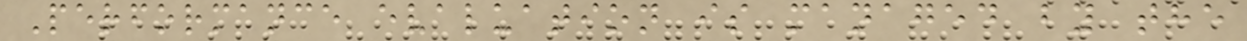Performance evaluation is managed by the
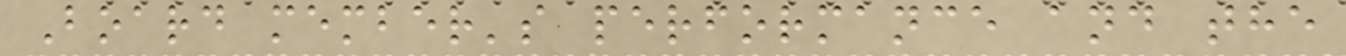Board member's performance and the
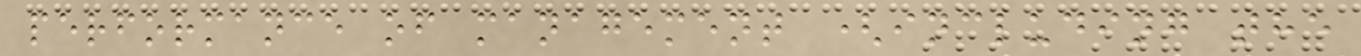performance of management (including the
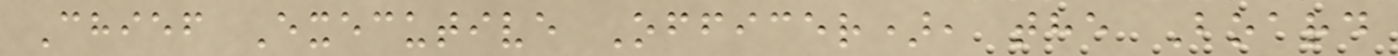Chief Executive Officer), the Board
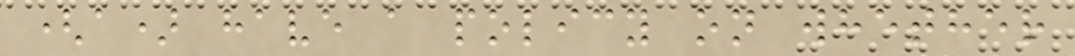(a) have a policy on whether
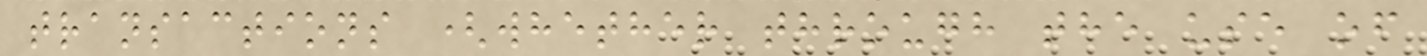transactions (whether through the use of
